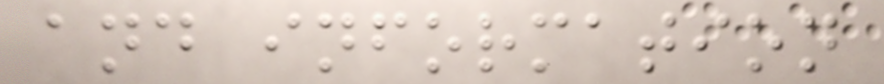and information
